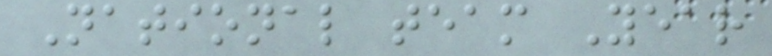National team Year
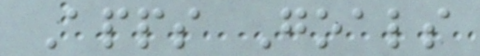Apps Goals
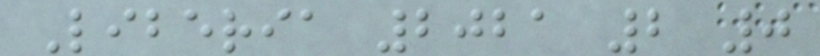Liberia 2021 2 0
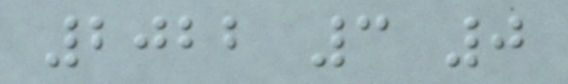2022 3 0
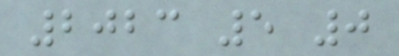2023 5 0
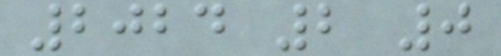2024 2 0
